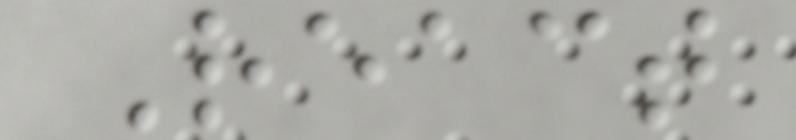React
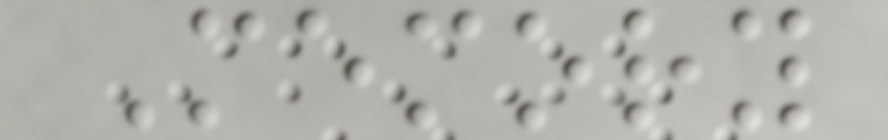Memory
